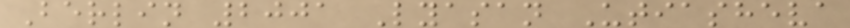Berlin 2001 Lyasan Utiasheva
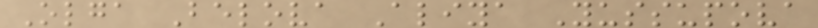Olga Belova Aliya Yussupova
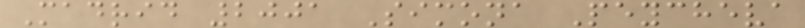Madrid 2001 Simona Peycheva
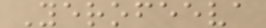Yerofeeva
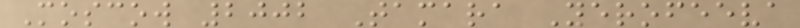Moscow 2002 Tamara Yerofeeva
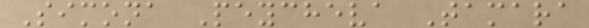Simona Peycheva Tamara
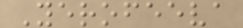Yerofeeva
